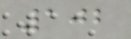102
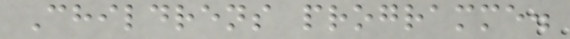Childrens programme.
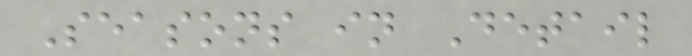Seasons in Detail
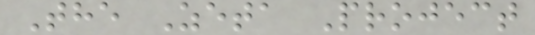The Zeta Project
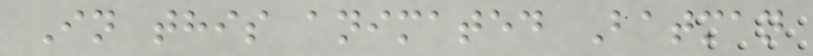In this animated Batman
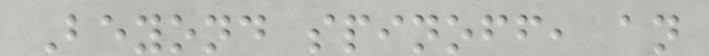Beyond spinoff, an
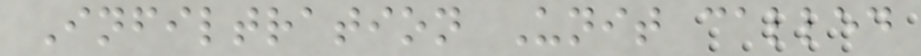Infiltration Unit called
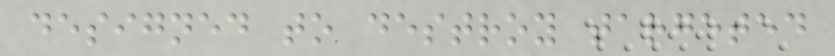designed to destroy targeted
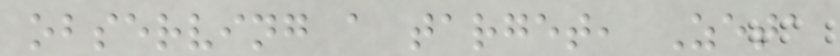observing a target, Zeta
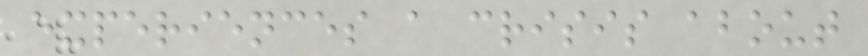experiences a crisis about
